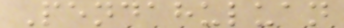Pendahuluan
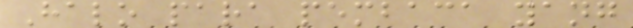Halo para pembaca yang
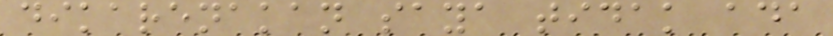dikarenakan saya tidak ada
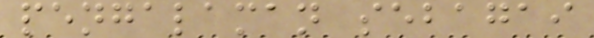pengalaman sebagai
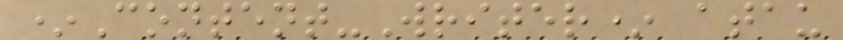*Content-Writer* atau
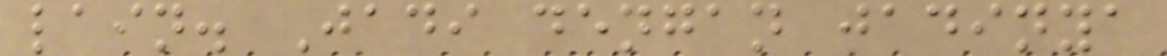lain. Jadi dengan jadinya
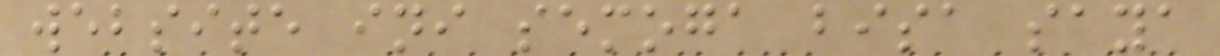website ini semoga bisa saya
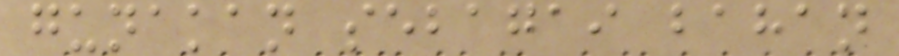gunakan sebagai bahan
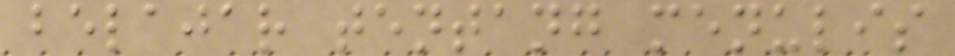belajar tentang menulis
